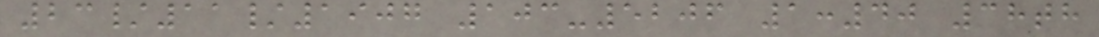23/11/1907 103-5206 1:40 38th
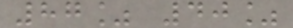87% 40%
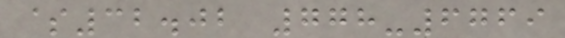$32.02 778-6769
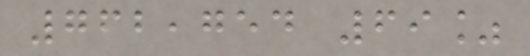762,754 69%
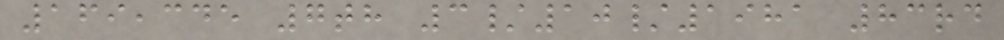169,345 7th 3/10/1981 83rd
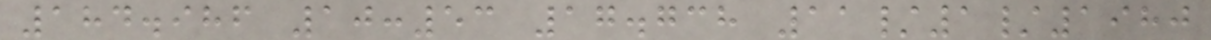184.986 10:53 17.738 11/1/1980
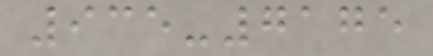935-7175
